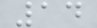14
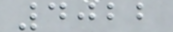4022
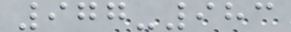977-983
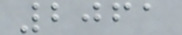2061
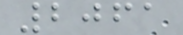2061
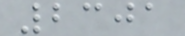2301
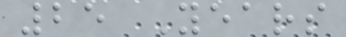25 Years
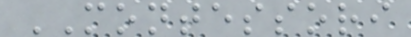MONTESSORI
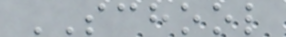SCHOOL
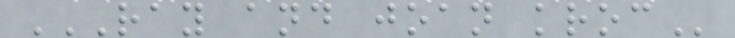RAY AND JOAN KROC
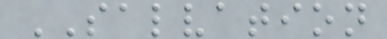SALVATION
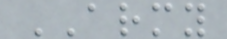ARMY
